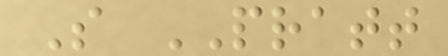S PRATT
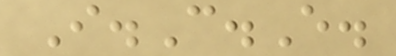I.C.E.
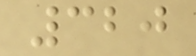320
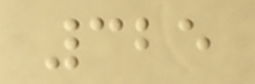325
